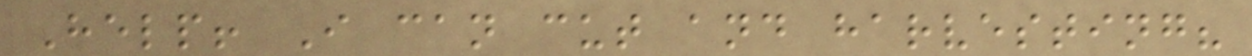Help! I can cut and harvesting?
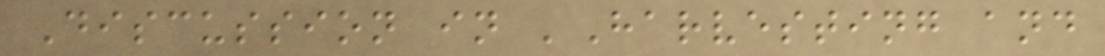Discussion in 'Harvesting and
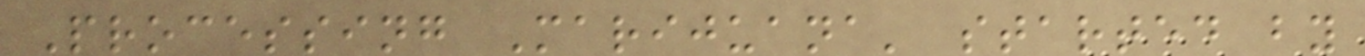Processing Marijuana' started by
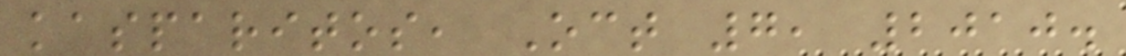kasparitos, Oct 7, 2010.
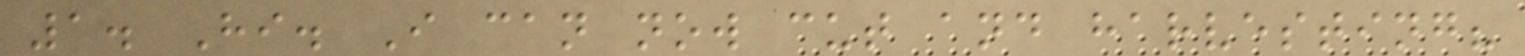1. Hi. I can now cut and harvesting?
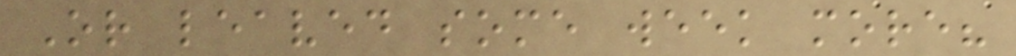Or leaved some week more?
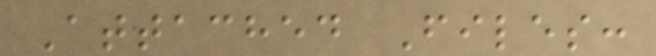Attached Files:
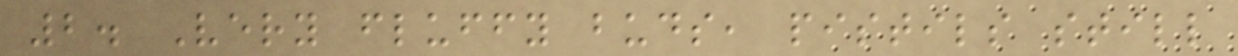2. Very fluffy buds, pistils still
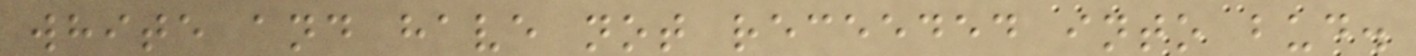white and have not receeded into bud.
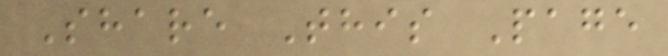Share This Page
